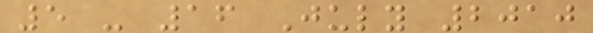5 - 16 July 2010
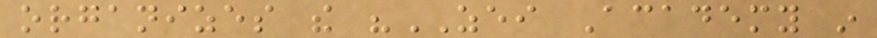organizes the "ZEI Academy in
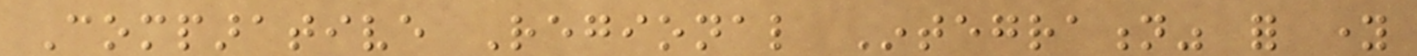Comparative Regional Integration" for young
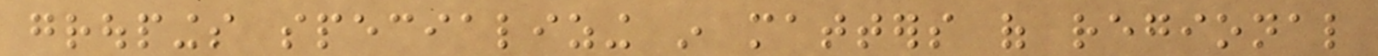groupings specializing in matters of regional
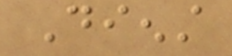Dienst
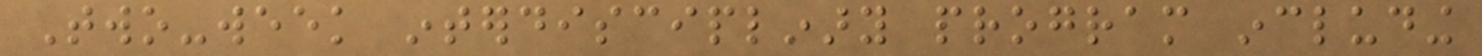Two-week interdisciplinary program including
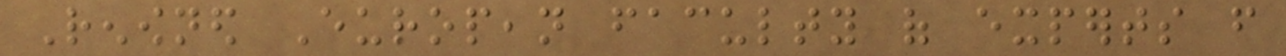Renowned European faculty of experts from
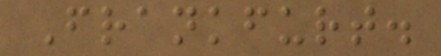Frankfurt.
